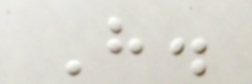H.
